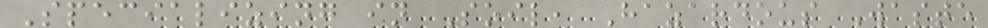Specializing in Soil, Hazardous Waste
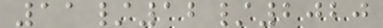11/12/2020
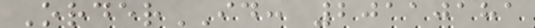OrderID: 20110181
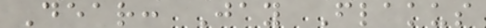Dear: Jay Flakus
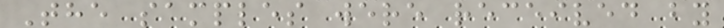The samples were received by
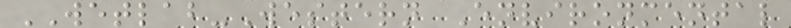WETLAB-Western Environmental
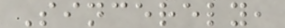Sincerely,
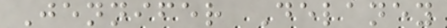Jennifer Delaney
